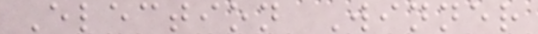Election Winner
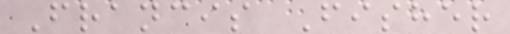Francis Fisher
